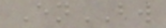EnBW
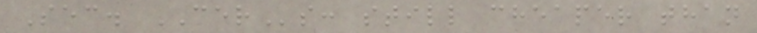Sec. CERs: still cheaper than
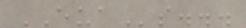EUAs...
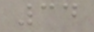34
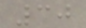30
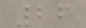26
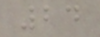24
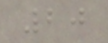20
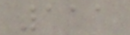111
